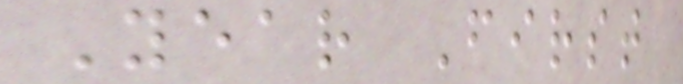Year First
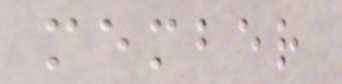member
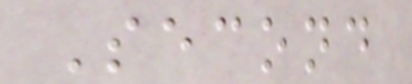Second
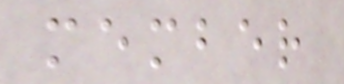member
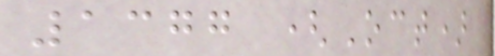1377 (Oct)
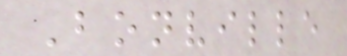Bonville
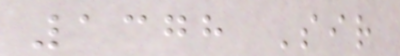1378 Sir
